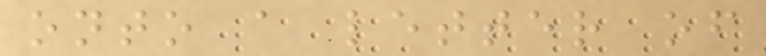onto a letter of
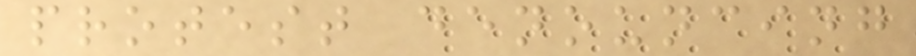protest denouncing
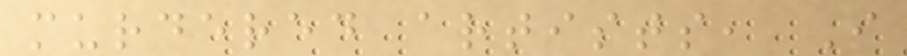murdered artists, I
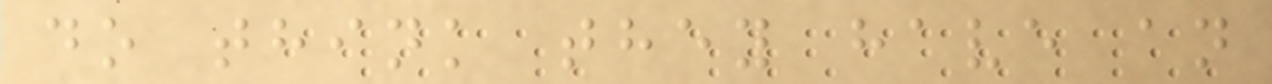do think they have an
